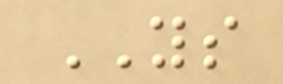YS
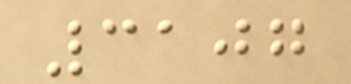3107
